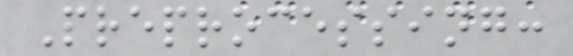Preprocessing:
